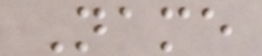Name
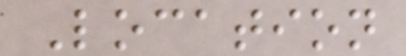Location
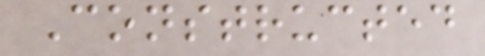Constructed
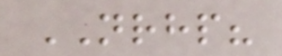NRHP?
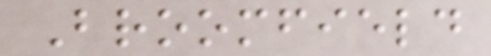Broomfield
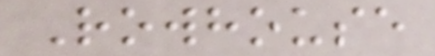Rowhouse
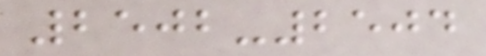2502-2504
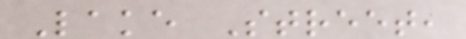Lake Street,
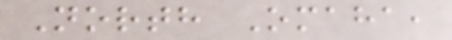North Omaha,
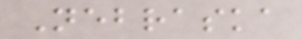Nebraska
